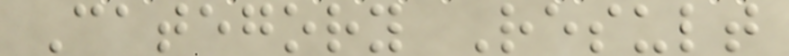Category Result
